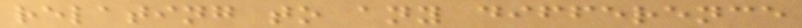relating to any difference
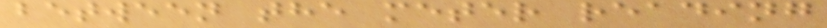between the meter reading
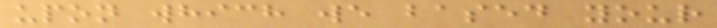upon which we based your
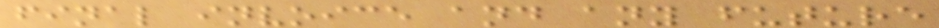final invoice and any future
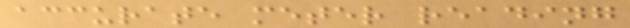accurate meter reading
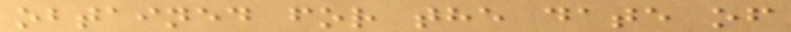obtained for the date of
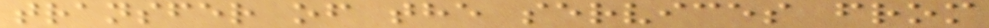transfer of the services from
